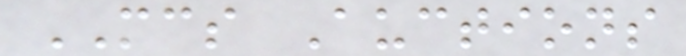MCS Auctions
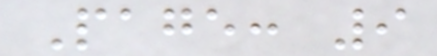Page: 9
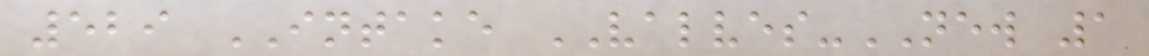529 INTAKE VALVES-NEW 1
